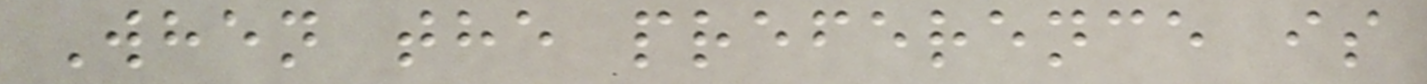When the preference is
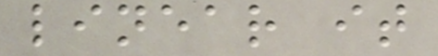linear it
